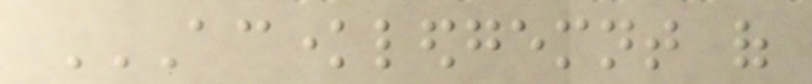ACKNOWLEDGEMNT OF
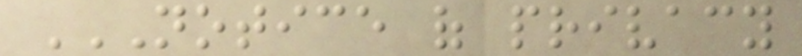NOTICE OF PRIVACY
